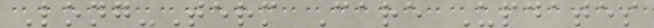Long-Term Care Updates
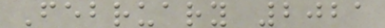February 2021
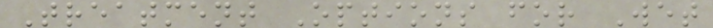Treatment Options for Wet
